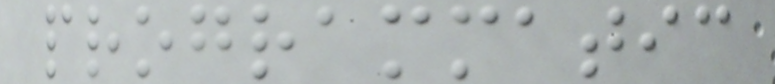programmatic
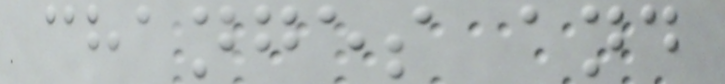changes and
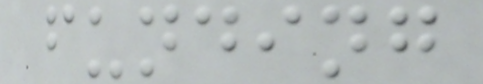funding
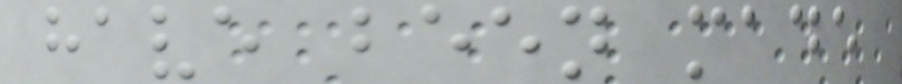have been made
